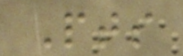Pts
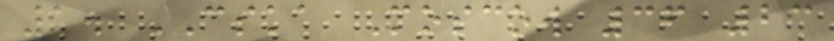1. CSKA Moscow 36 23
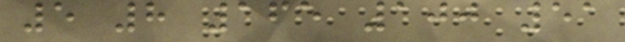5 8 165 100 51
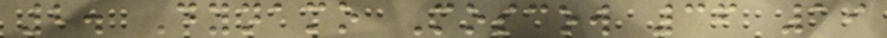2. Dynamo Moscow 36 19
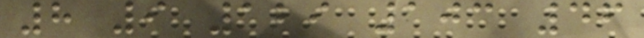8 9 129 103 46
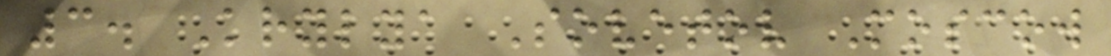3. Krylya Sovetov Moscow
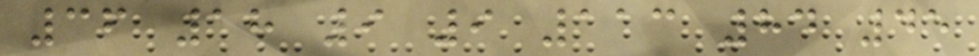36 18 9 9 113 84 45
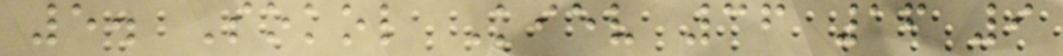5. Sokol Kiev 36 16 9
